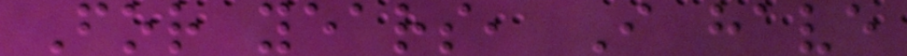For years, I have
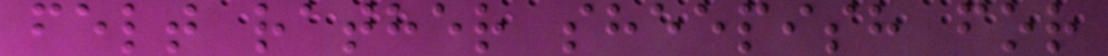felt rather sheepish for
